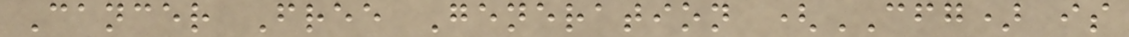Cancer Free Generation (CFG) is
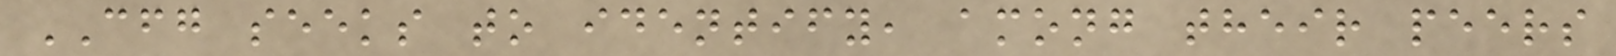CFG seeks to identify, among their peers
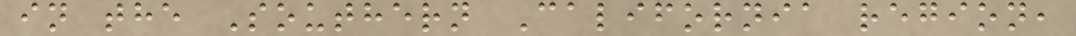in the Southern California region,
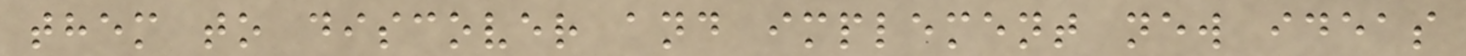them to discover and implement new ideas
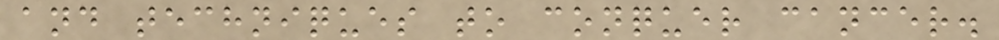and techniques to conquer cancer.
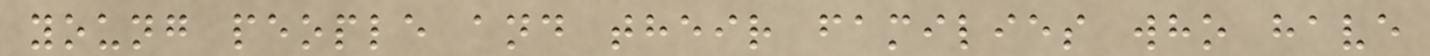young people and their families who have
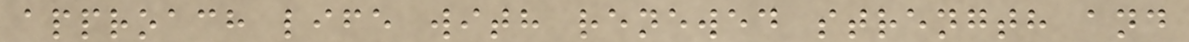approach life with renewed strength and
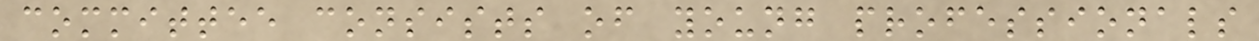committee consists of young professionals
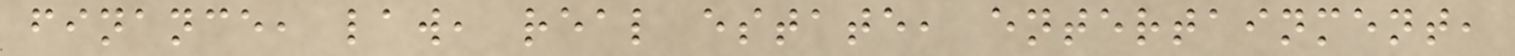finance, law, real estate, entertainment,
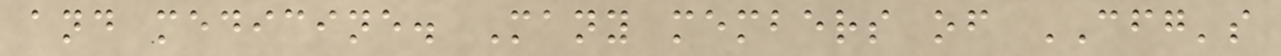and medicine. Many members of CFG's
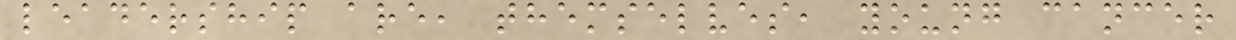leadership are, themselves, young cancer
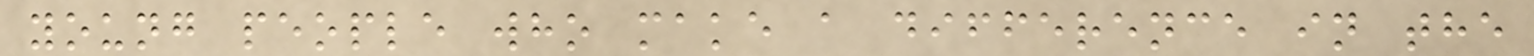young people who make a difference in the
